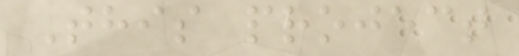This project
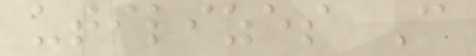utilizes C
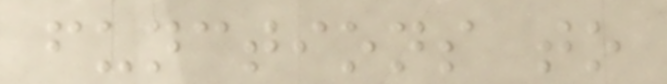functions to
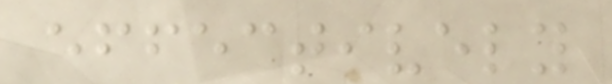effectively
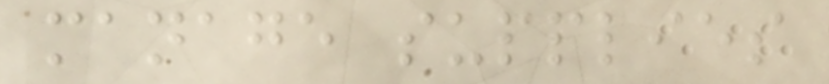manage supplies
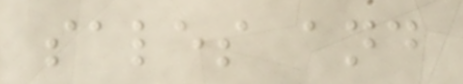sales and
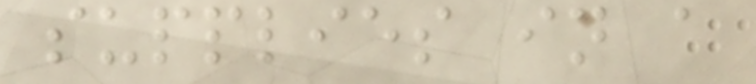supplies in a
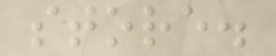store.
